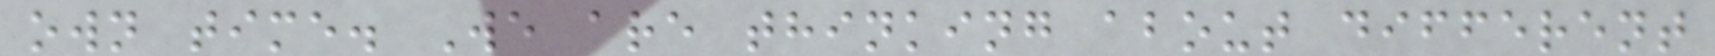own time. We are thinking about different
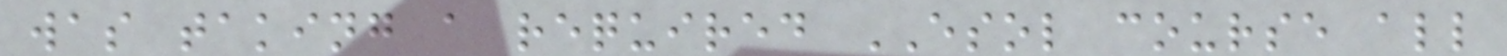was taking a required ESOL course all
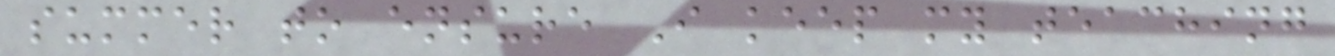summer to ensure I keep my teaching
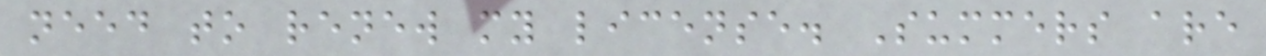need to renew my license. Summers are
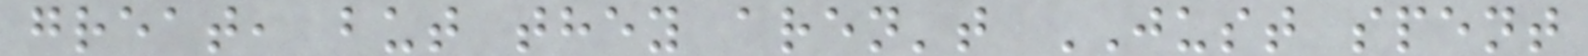great, but they aren't JUST spent
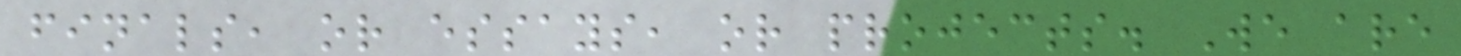finals, or essays, or projects. We are
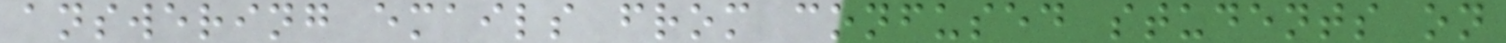answering emails from confused students on
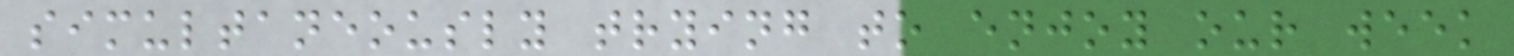simultaneously trying to enjoy our week
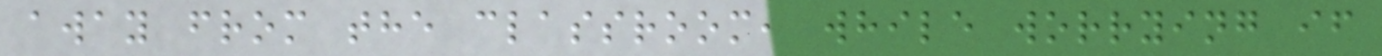away from the classroom, while worrying if
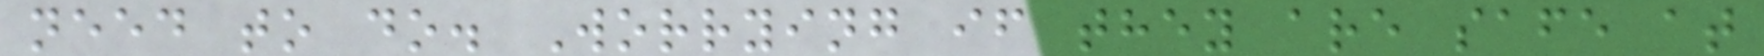need to do. Worrying if they are safe at
